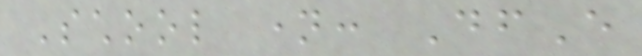School name: DfE
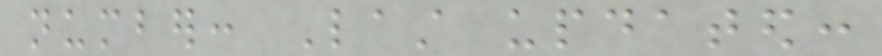number: Last updated:
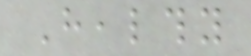Healthy
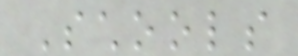Schools
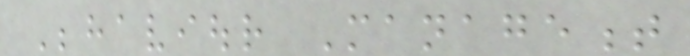Behaviour Management
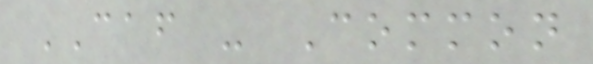CAF - Common
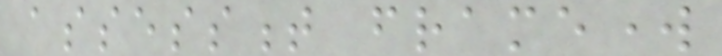assessment framework
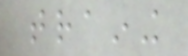training
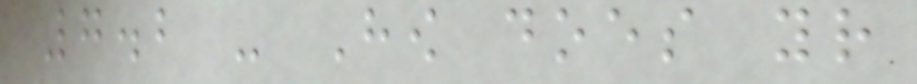7.2 - How does your
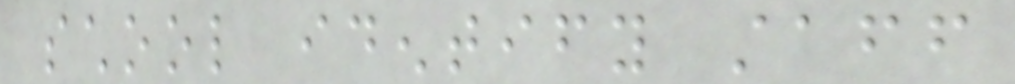school identify staff
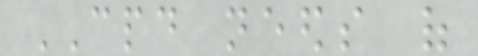CPD needs of
